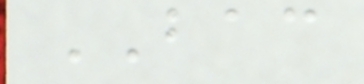BAC
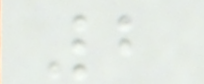2
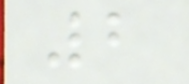2
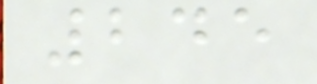245
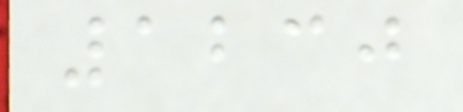1230
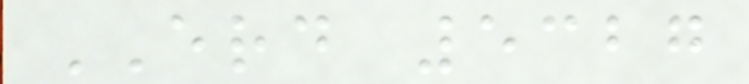ERD 5327
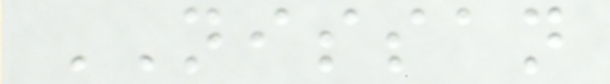NISSAN
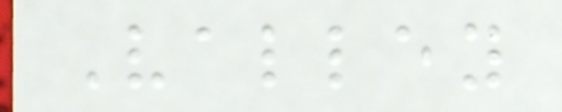Valley
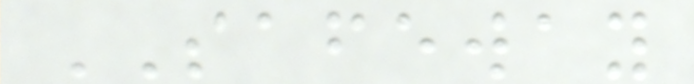SAFEWAY
